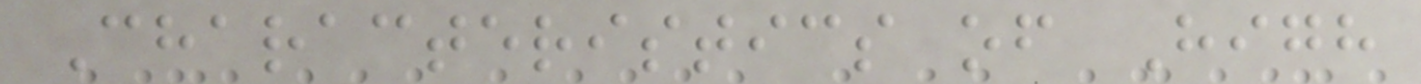Characteristics of High
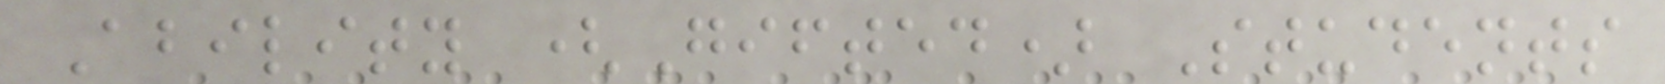Ability (Gifted) Students
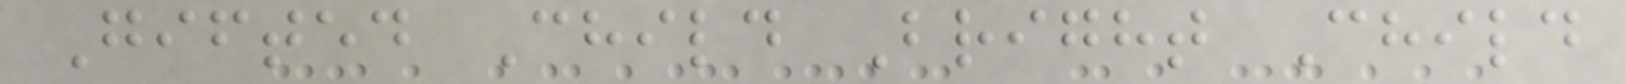Gifted Child Bright Child
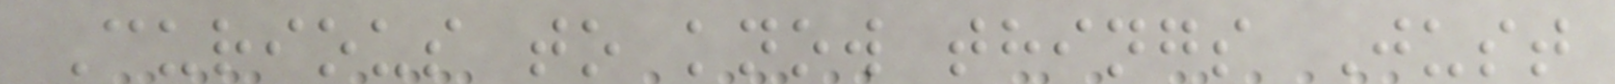Curious to know things Just
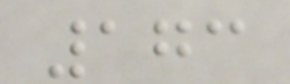173
